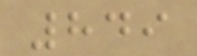849
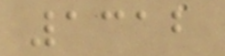1312
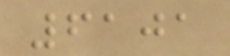6101
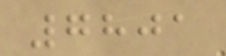7801
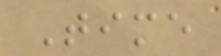Time
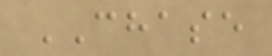CHASE
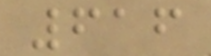616
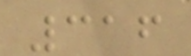316
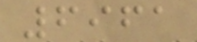6961
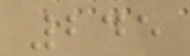245
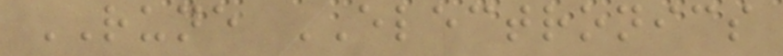RUNE ELECTRONICS
